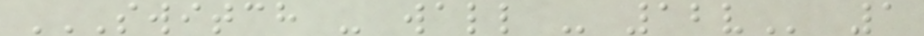SWITCH - WALL - 12V 1
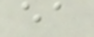ea
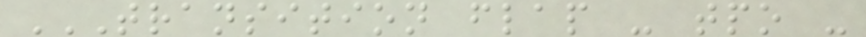TRANSITION FLAP - TPO -
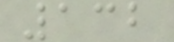132
